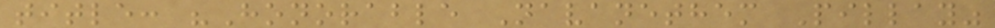title: "Honorable Navanethem Pillay"
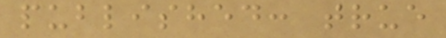published: true
